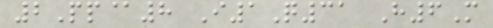2Pp@8 I1Q31 H6M
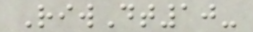RiwDt10-
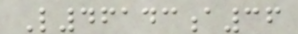L46143a36
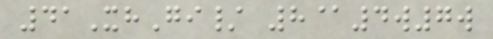41XhGi/ 8@4w7w
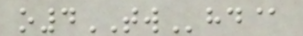o4TWhd@
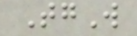TgW
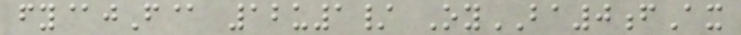fy@jF@ 12u1/ OyBA0fAx
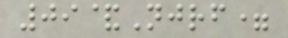09&Njrf=
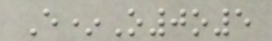E*O0o5
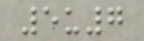5u7
